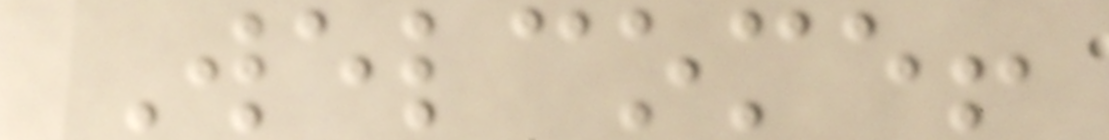Welcome!
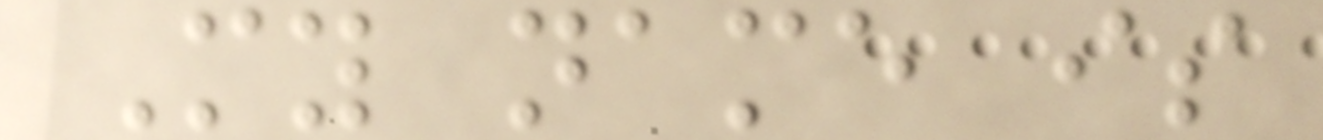My name is
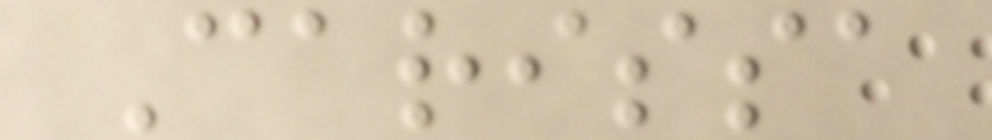Carissa
